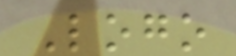Logo
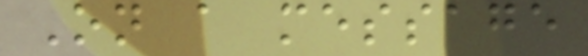On a message
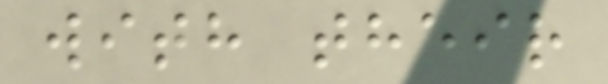with their
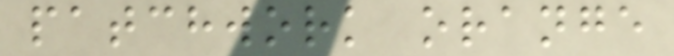patchwork orange
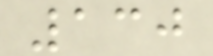130
